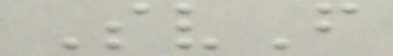SvF
